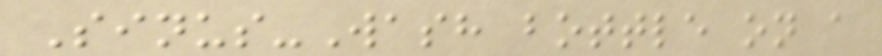Sinus-Wash bottle on a
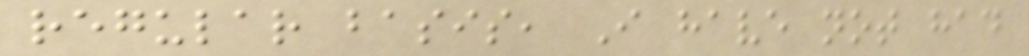regular basis, I have not had
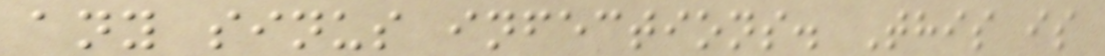any sinus infections. This is
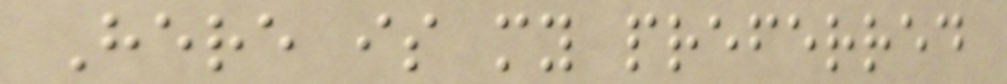Here is my preferred
